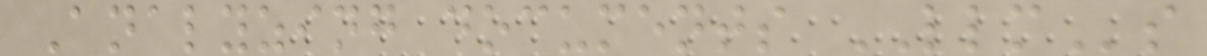Analyzing documents LLMs
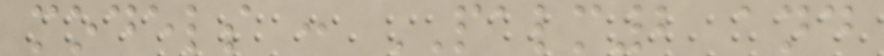models : PALM2 and
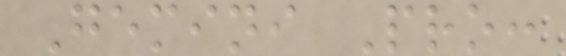Gemini Pro:
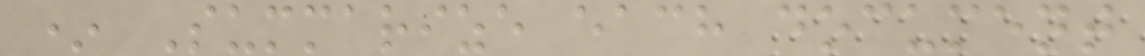* Summarize each document
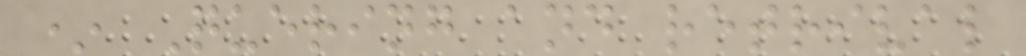* Quering and retrival
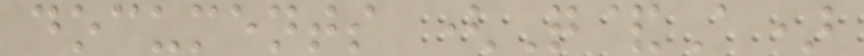documents (Q&A)
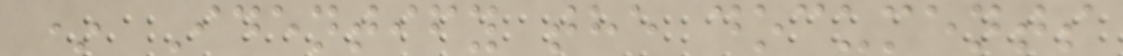* Identify the documents
